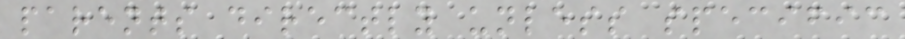parents directly unless specific
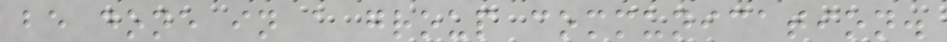be done in a group communication.
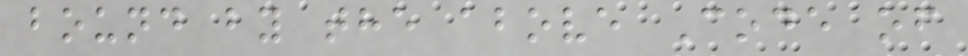bound by the above Code of
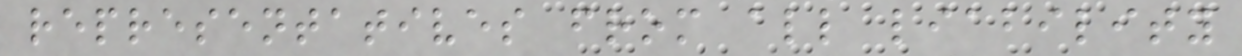representatives from all liability
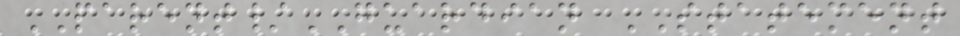PARENT/GUARDIAN STATEMENT
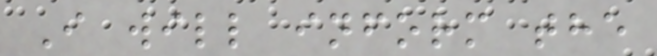I will inform the
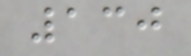130
